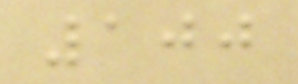100
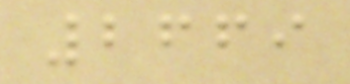2669
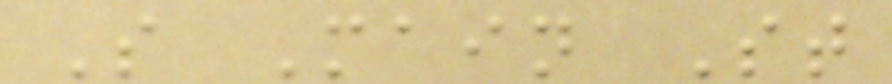S Main St
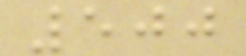500
